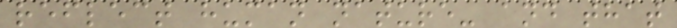reflect human nature- and that
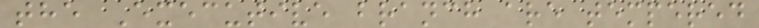the Executive branch are tempered
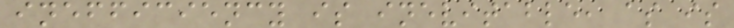inefficiency is inevitable, as is
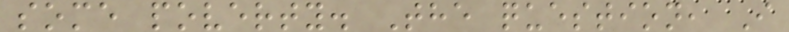some poverty. The question, I
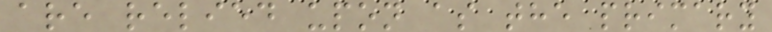are relied upon as the primary
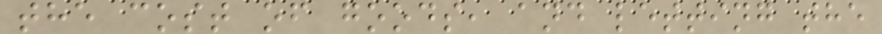the cost of goods, and letting the
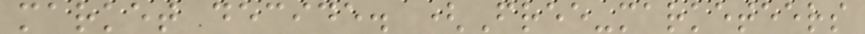market decide. (Free-marketeers
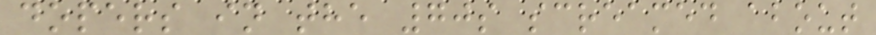dopers in the 70s screamed about
